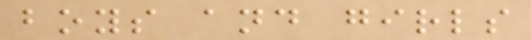boys and girls
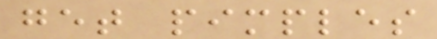get pimples
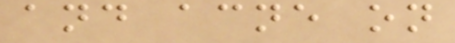and acne on
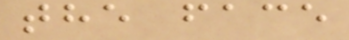the face
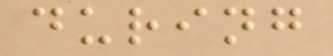during
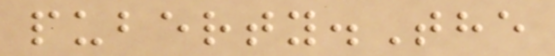puberty.The
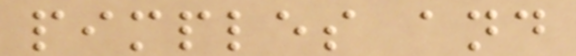pimples and
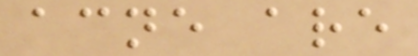acne are
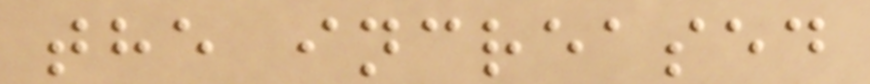the increased
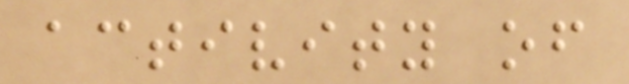activity of
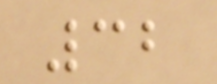32
